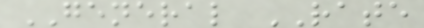GENERAL RATE
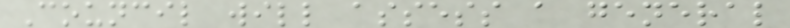Council will assess a general
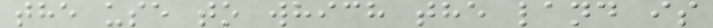the use to which the land is
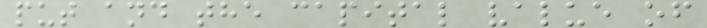put and the capital value of
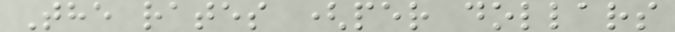The rates (per dollars
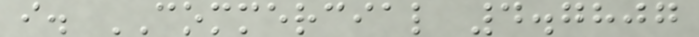i. COMMERCIAL 4.7807
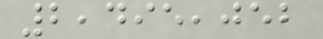2,495,052
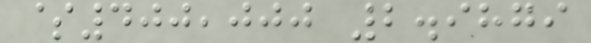$400,000 2.9879
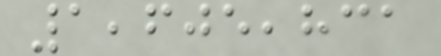1,605,831
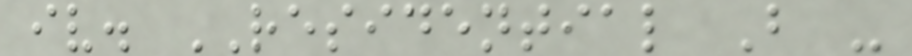iv. RESIDENTIAL B -
